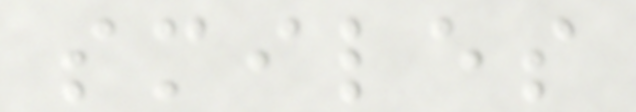smiles
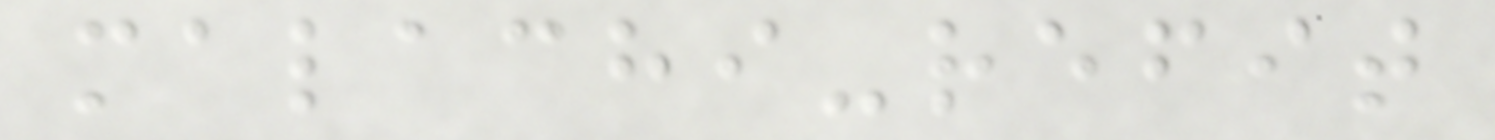malachi-refit
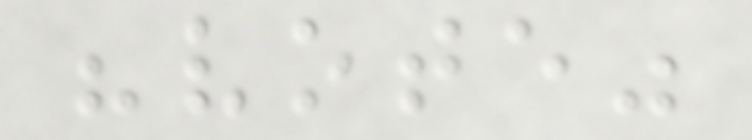"vote"
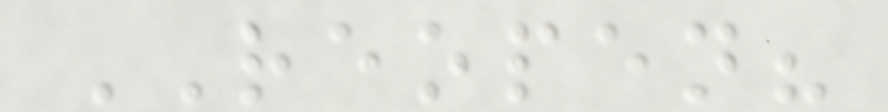REOPEN?
